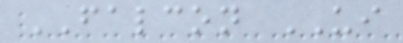FALCON UI
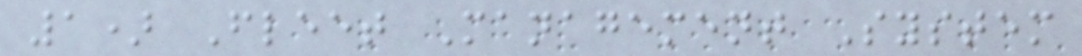1) Fleet Management System
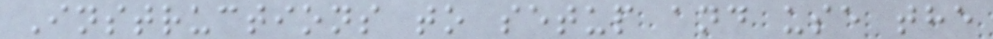Instructions to setup and use the
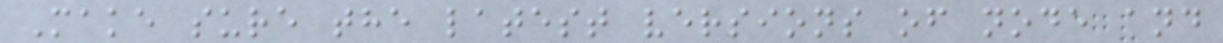Make sure the latest versions of node and
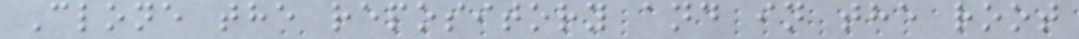Clone the repository and in the root
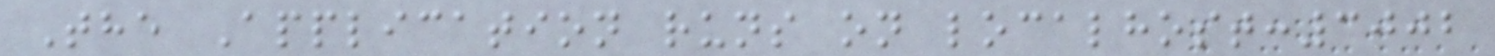The Application runs on localhost:3002
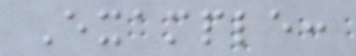Example:
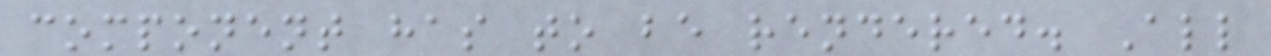component has to be rendered. All
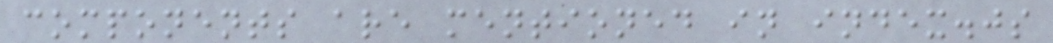components are mentioned in index.js
